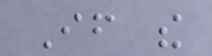If the
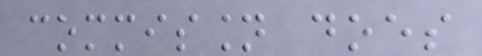commission does
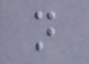not
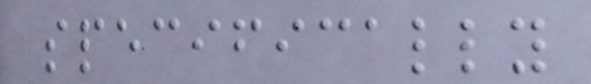specifically
